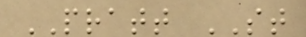PRATT ST
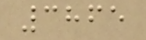3865
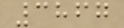3867
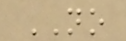NO
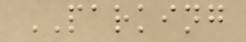PARKING
